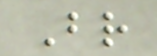Br
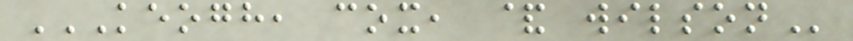KEOGH, COX, & WILSON
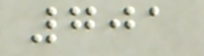701
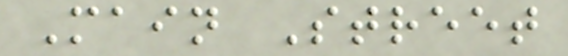Main Street
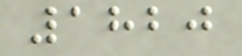1820
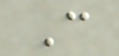C
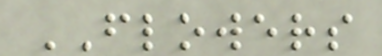FLOWERS
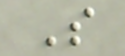S
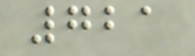721
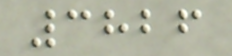3826
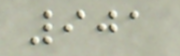901
